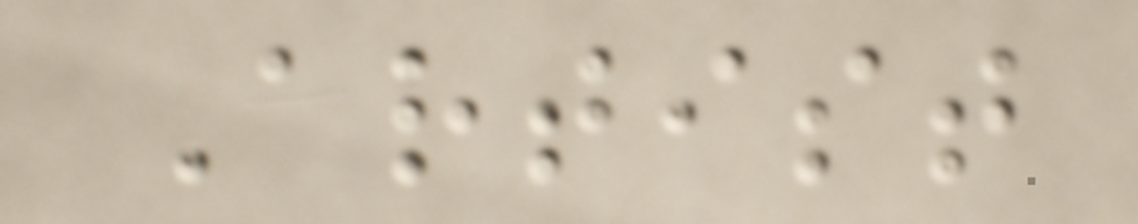Artist
